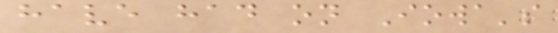have had on Iowa's
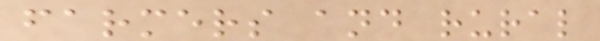farmers and rural
